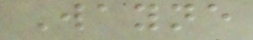Wayne
